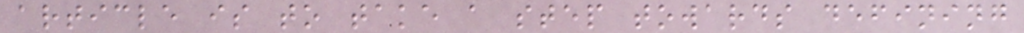article is to take a step towards defining
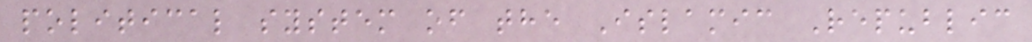political system of the Islamic Republic
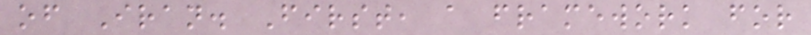of Iran. First, a framework for
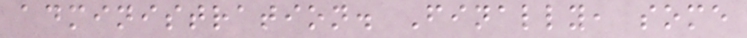administration. Finally, some
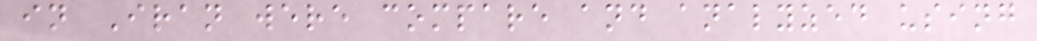in Iran were compare and analyzed using
